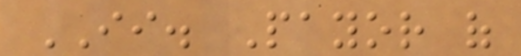II. Payor of
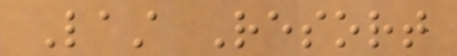Last Resort
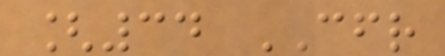[34 CFR
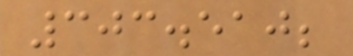303.510;
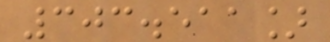303.511]
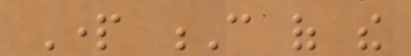Part C of the
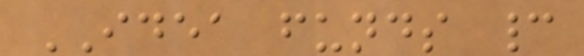IDEA funds cannot
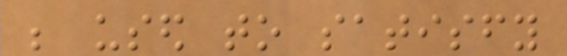be used to satisfy
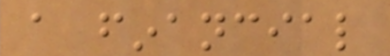a financial
